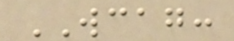WCAG:
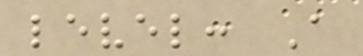level: A
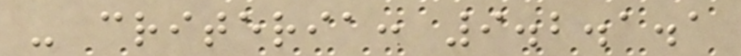- criteria: 9.2.1.1
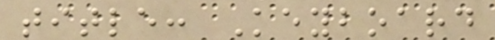title: Keyboard
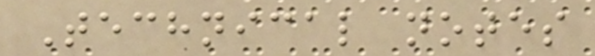Technical notes
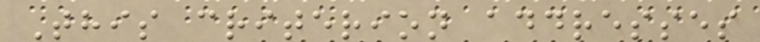This criterion addresses
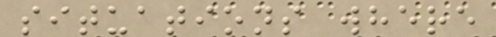situations where
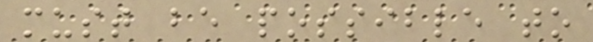must be possible to
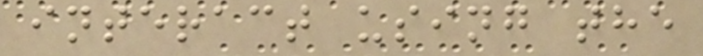interact using the
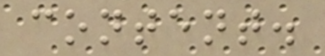content.
